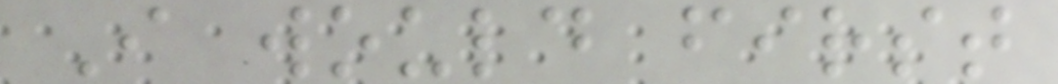I would first
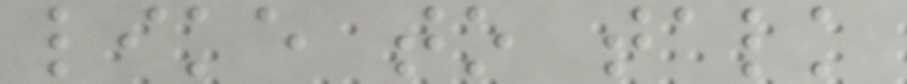like to talk
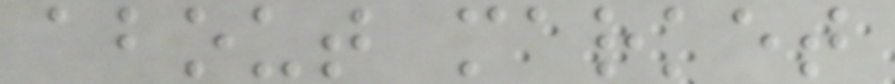about market
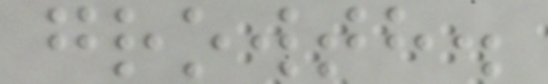growth.
